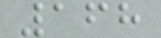168
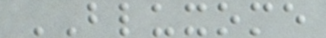BLUXOME
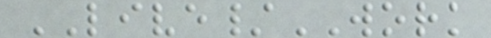LIVE/WORK
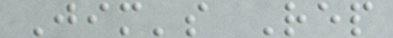Jim's Rep
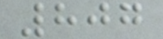807
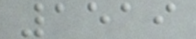1519
